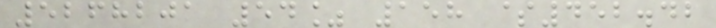5268201 54% 158 $452.42
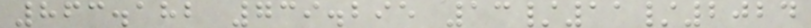863.182 739.295 13/11/2024
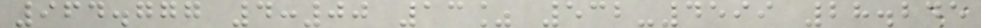964.777 4:00 13% 532-4599 28.245
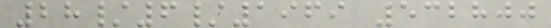28/6/1969 532800
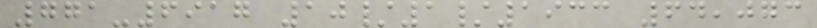771-6917 10/1/1933 64,073
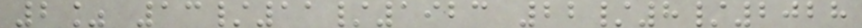2% 13/11/1923 22/8/2028
